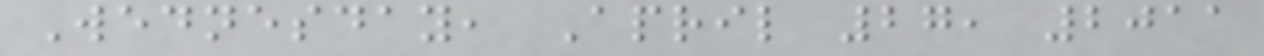Wednesday, April 27, 2011
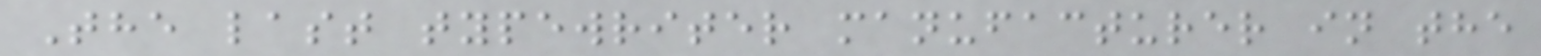The last typewriter manufacturer in the
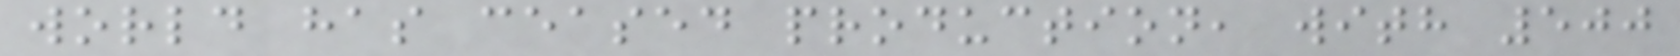world has ceased production, with 500
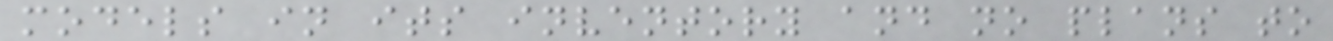models in its inventory and no plans to
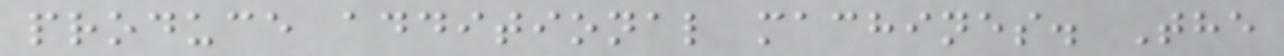produce additional machines. The
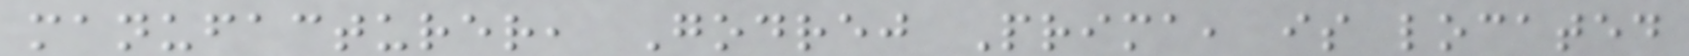manufacturer, Godrej Prima, is located
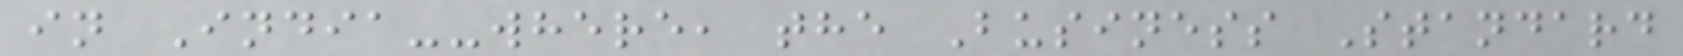in India--where, the Business Standard
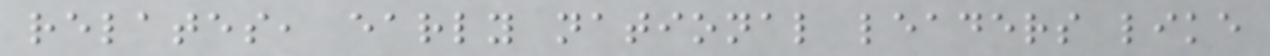relates, early national leaders like
